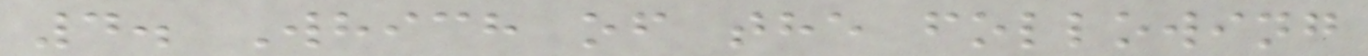4. Which of the following
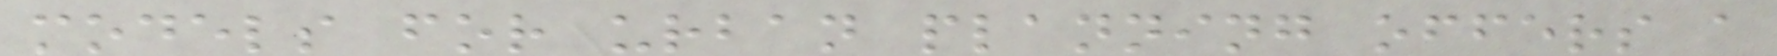models for urban planning offers a
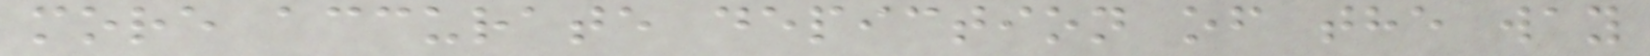more accurate depiction of the way
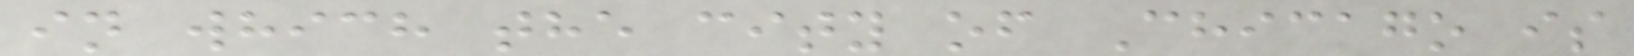in which the city of Chicago is
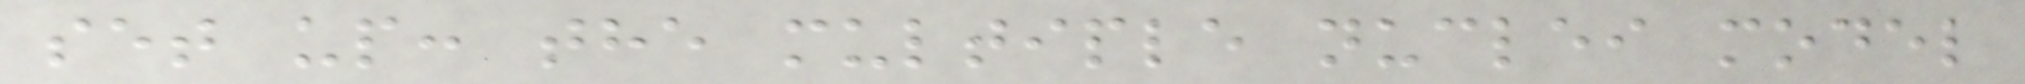set up: the multiple nuclei model
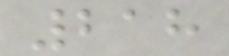218
